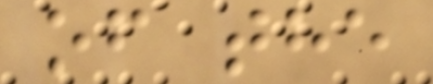of the
